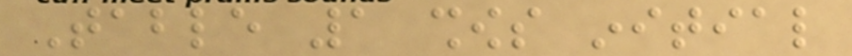Table 1 shows initial
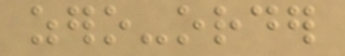zero-order
